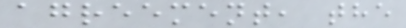agreement, the
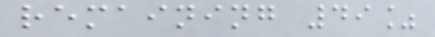remaining 49%
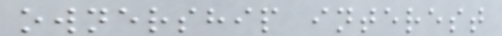ownership interest
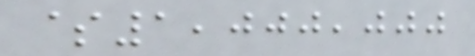$1,000,000
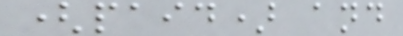(paid) and
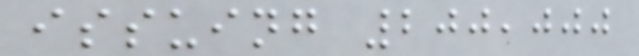issuing 200,000
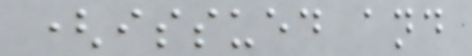(issued and
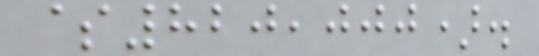$820,000).
